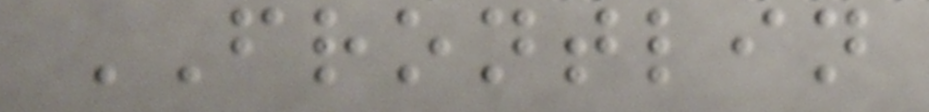FRONTLIN
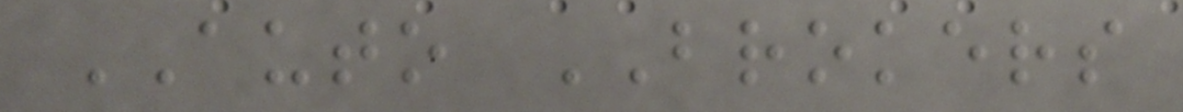AUTO BROKERS
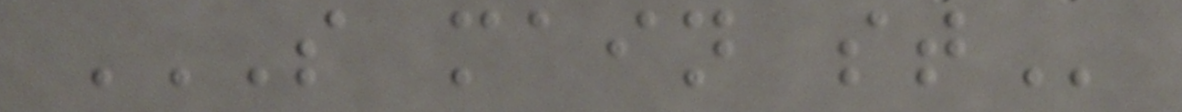S MAIN ST
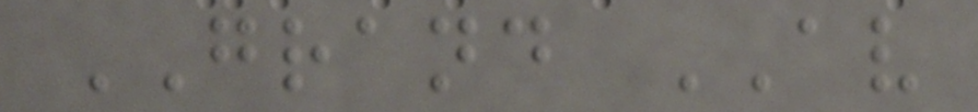GRAND AV
